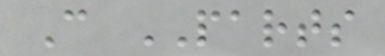C PARTS
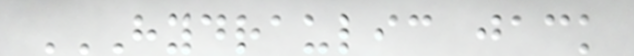HYDRAULIC JACK
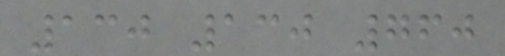130 130 760
